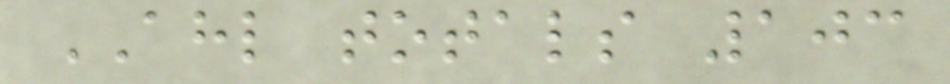AHL totals 103
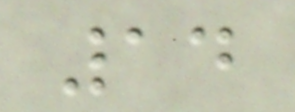14
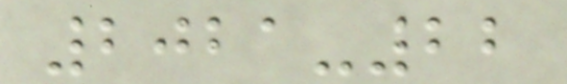2021-22
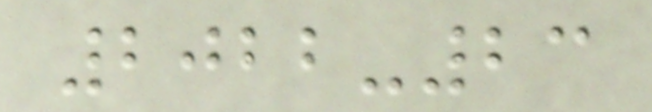2022-23
